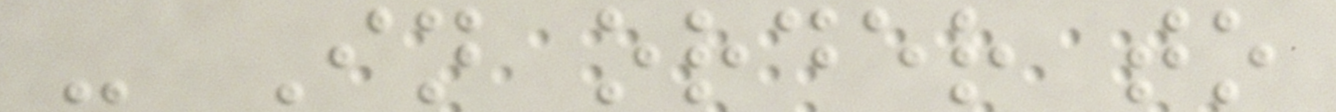- In order to
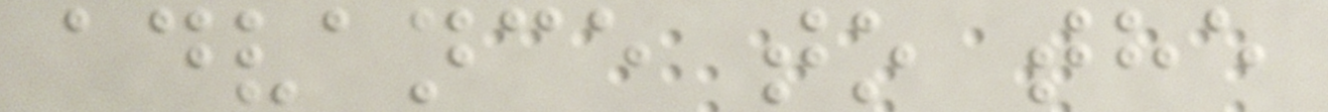advance to the
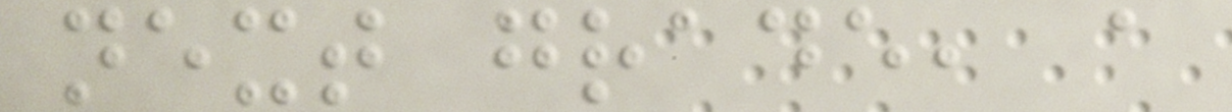next grade, a
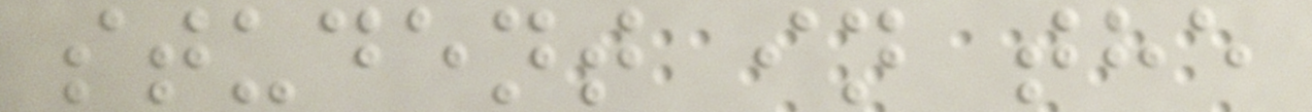student in the
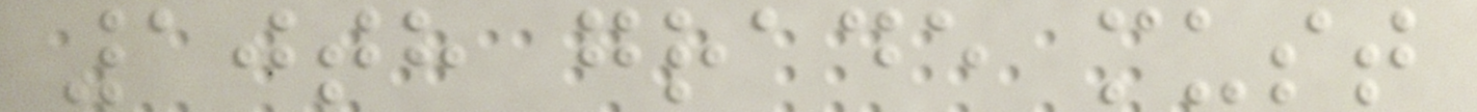10th grade must
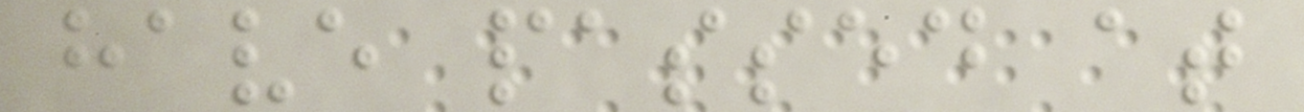have passed at
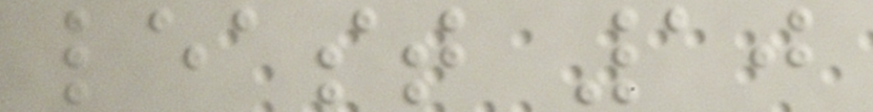least 10
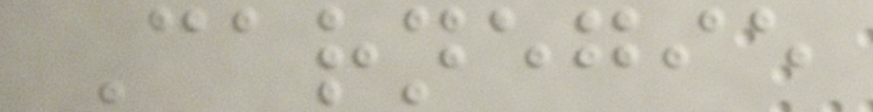Carnegie
